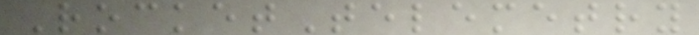RocketTelemetry
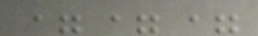===
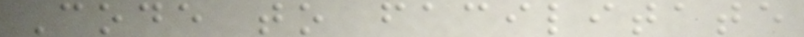Code to facilitate
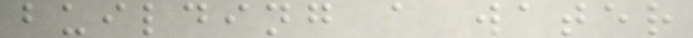building a water
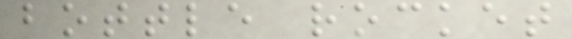bottle rocket
